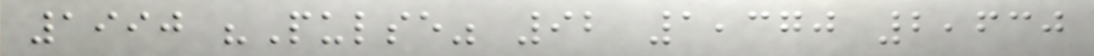1990 "Pulse" 92 1,370 2,630
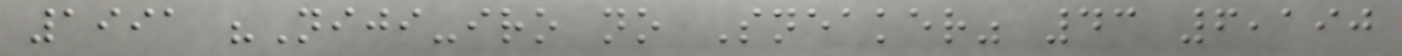1991 "Niji-iro no Sneaker" 43 6,190
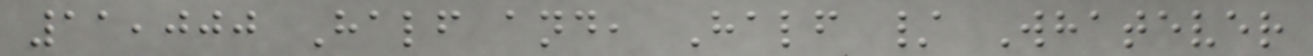11,000 Half and, Half / Whatever
